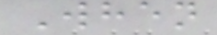When
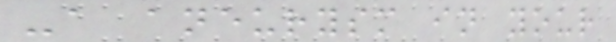-a aneurysm in your
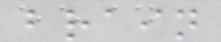brain
